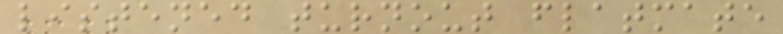listened turnout flatmate
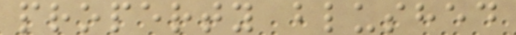property blushed
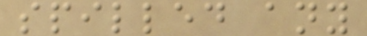spilled any
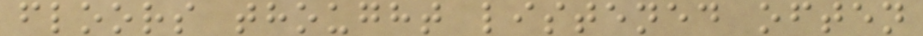floors thought listened often
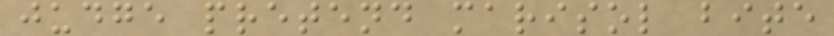judge pretend marisol bite
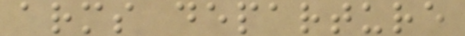arms departure
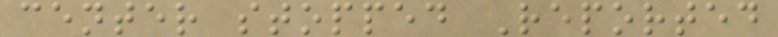center stopped Reported
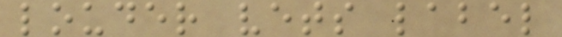louder vets label
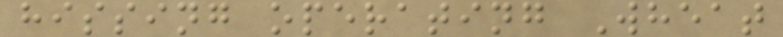hissing operating Wheat
